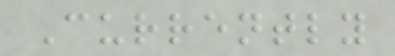Currently
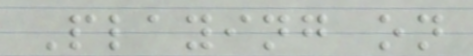Playing on
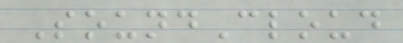SoundCloud
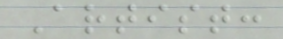Artist:
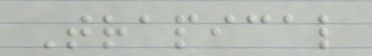Trapical
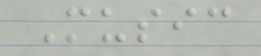Music
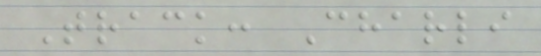Track: Charli
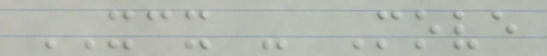XCX - Move
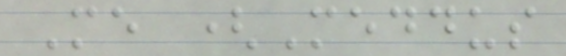Me (Meddus
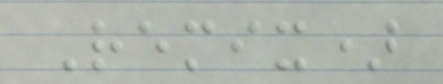Remix)
